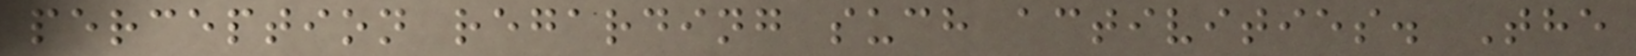perception regarding such activities. The
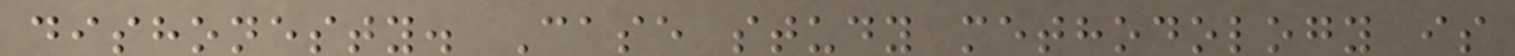dishonesty. Case study methodology is
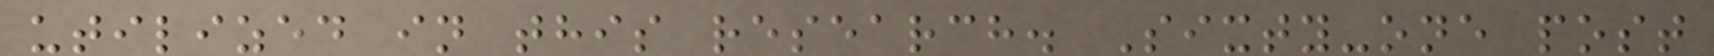utilized in this research. Sixty-one post
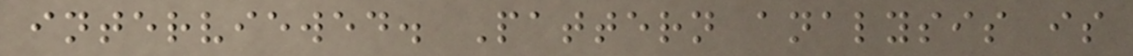interviewed. Pattern analysis is
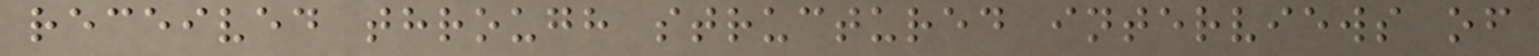received through structured interviews of
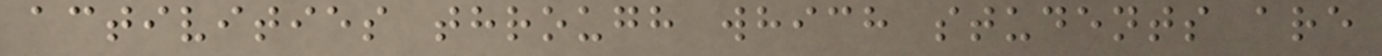activities through which students are
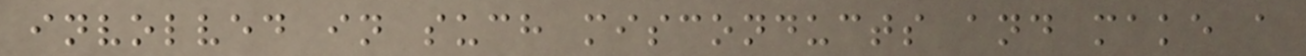involved in such misconducts and make a
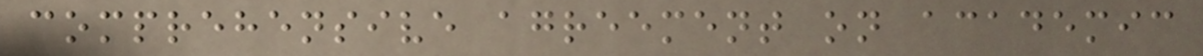comprehensive agreement on academic
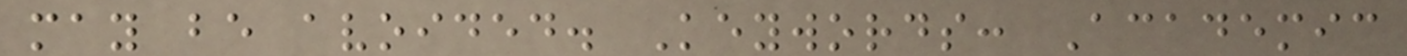may be avoided. Keywords: Academic
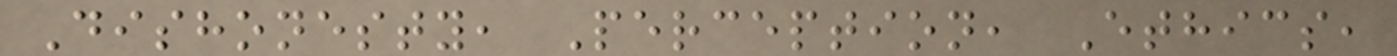Dishonesty, Perception, Ethics,
